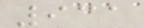931
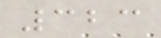323
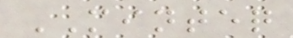MINTEQ
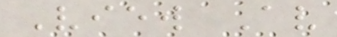View Av
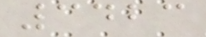3423
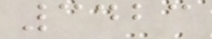3423
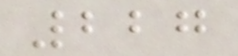227
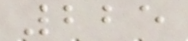225
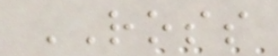ROSS
